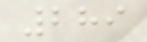289
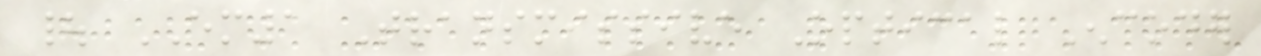| EM1 Transmissive Optical Encoder
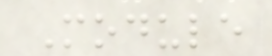Module
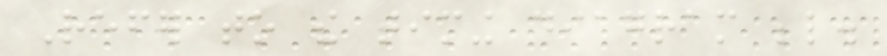Refer to the timing diagram below.
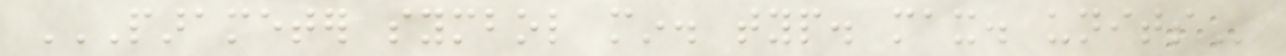PARAMETER SYMBOL MIN. TYP. MAX. UNITS
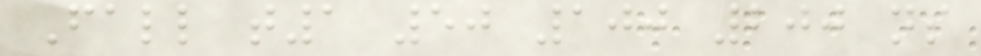Fall t1 50 100 200 ns
